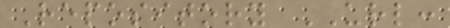Repository URL:
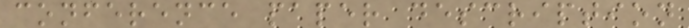conference paper description
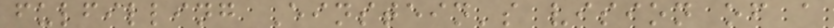fulfilling Einstein's vision of a
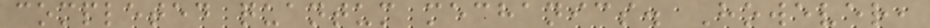completed quantum mechanics. However,
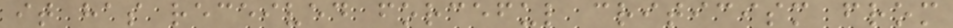it has received forceful criticism from
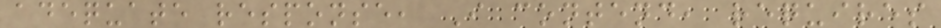adequate response, I contend, requires
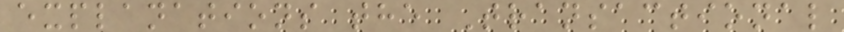explanations the Transactional
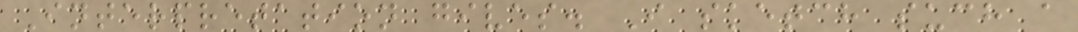Interpretation gives. I sketch such a
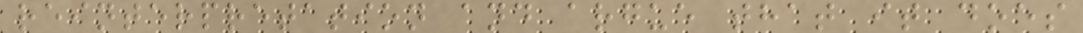reinterpretation and argue that it does
